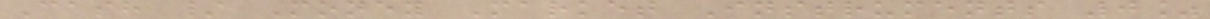Cash / Money Market Instruments 0%
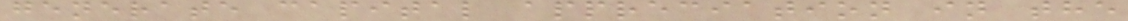generate capital appreciation in the
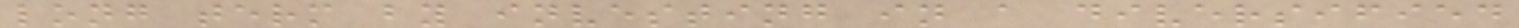long term by investing in a diversified
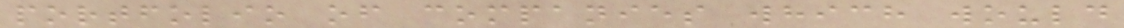portfolio of companies which would
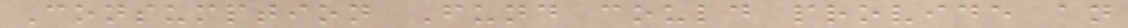Consumption Fund could provide an
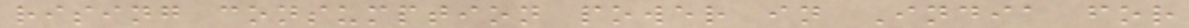rising consumption power in India for
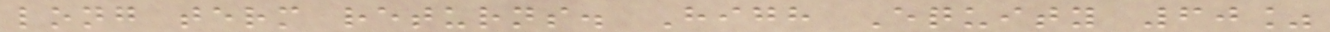long term returns. High Equity 60%
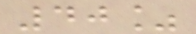40%
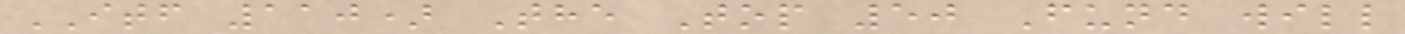ITF 110) The Top 50 Fund will
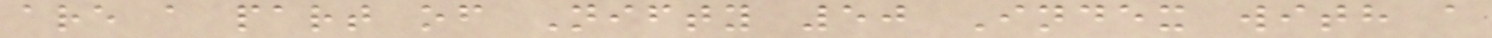are a part of Nifty 50 Index with a
